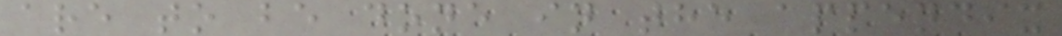are to be done in the appendix
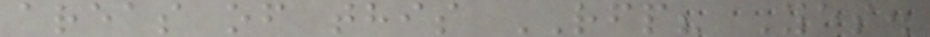areas of this RFP? Yes.
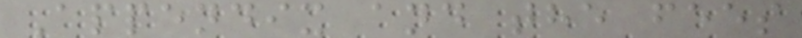Appendix and the fees
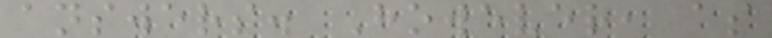answers. However, as
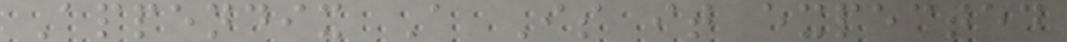Appendix A Is it expected
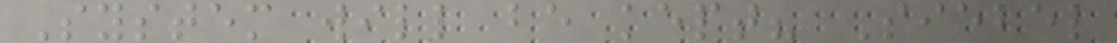System will be kept? Siebel
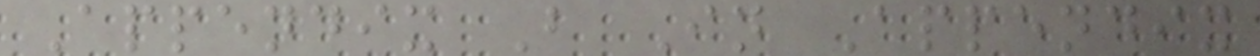Appendix B In Appendix
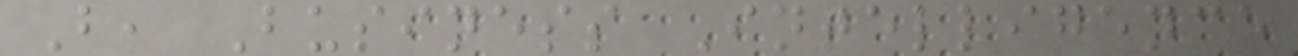B, Business Intelligence
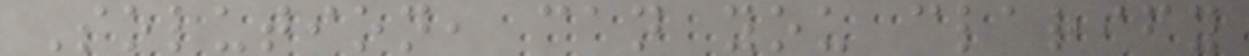Solution, can you clarify
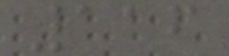116
